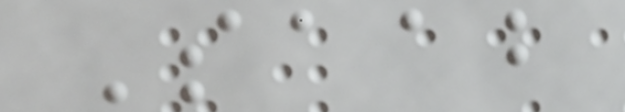Saab
